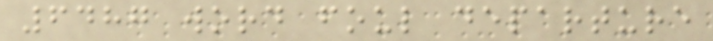6487 word foul departure
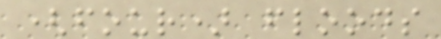(four) floods
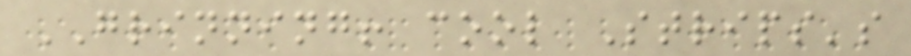GRINNING! cool Strips's
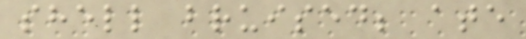shell bruised; ate
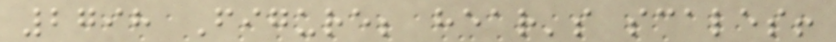2798 Figure; hear's scales!
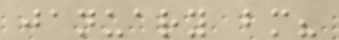january bm?
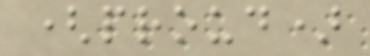(proud)
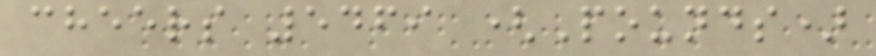cheers 5469 (Pounds)
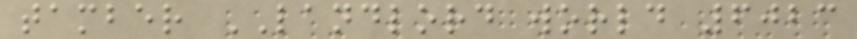tamber LANDLORD world 6023
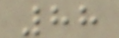88
